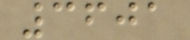3601
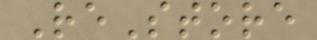ReStore
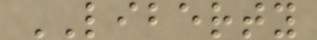LIBERTY
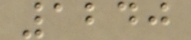1240
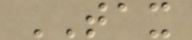TAX
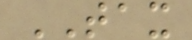TAX
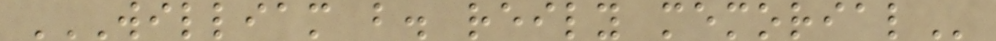WILLIAM B. REILY MEMORIAL
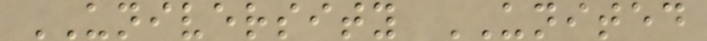UNIVERSITY UNITED
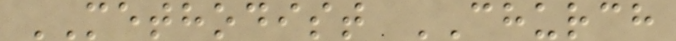METHODIST CHURCH
